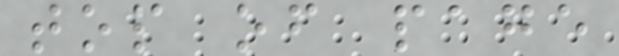top of page
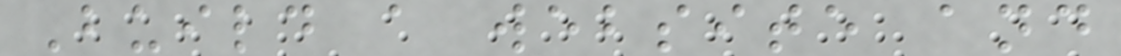Build a website and
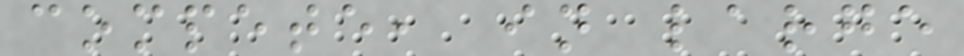compete, in large
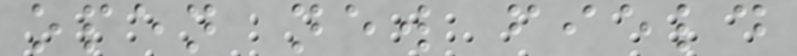open new field
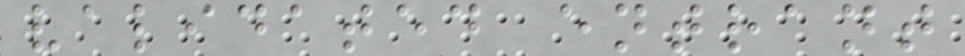validated entrant
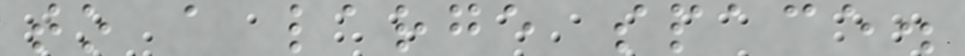to a large space.
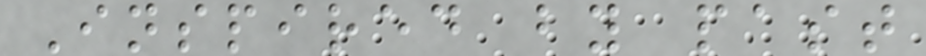Inspired by past
